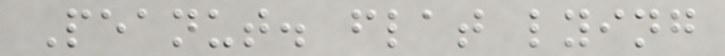Peanut. flat lying
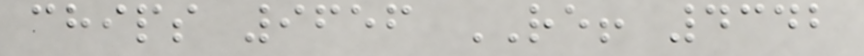chips 9656 RE! 4342
